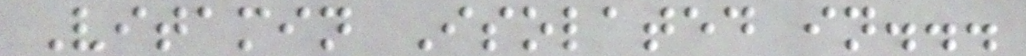Vitamin Isolated in...
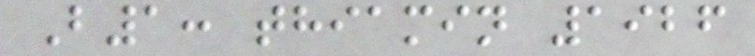B1: thiamin 1926
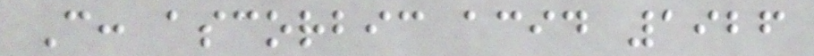C: ascorbic acid 1926
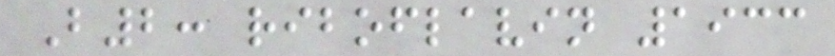B2: riboflavin 1933
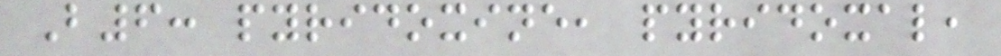B6: pyridoxine, pyridoxal,
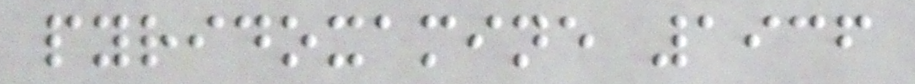pyridoxamine 1936
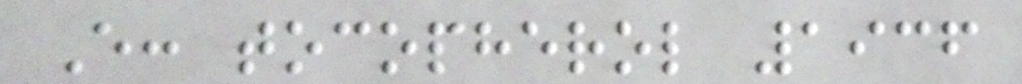E: tocopherol 1936
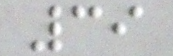39
